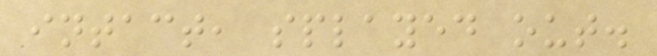intact, splayed out.
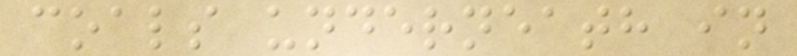coals underneath in
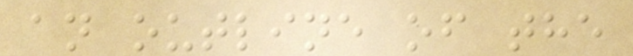an outline of the
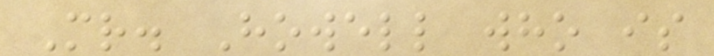Mr. Howell who is
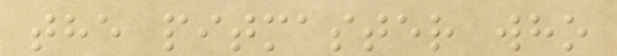the pitmaster who
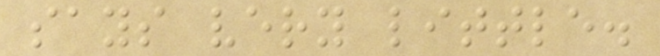says very little.
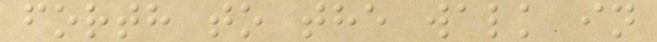forth to the walk in
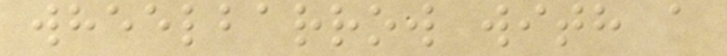wheelbarrow with a
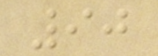90
